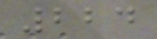224
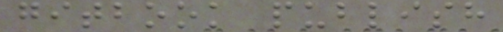gitbook publish
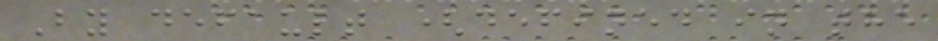By default (defined in the
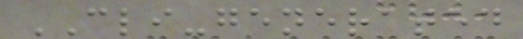CLI-generated
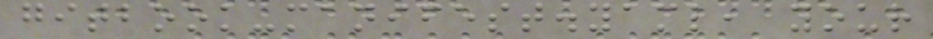gitbook-manifest.yaml, your
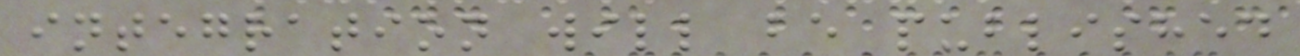integration will be published
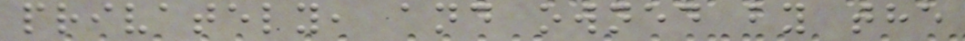privately, and owned by the
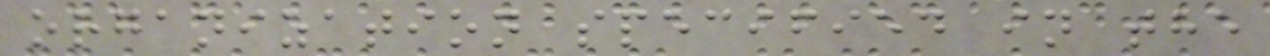organization specified in the
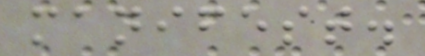manifest.
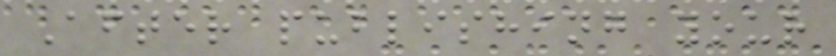After publishing your
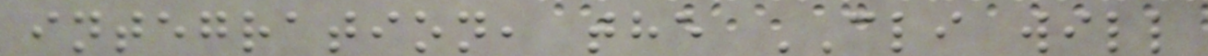integration, the CLI will
